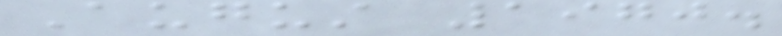August 1970.
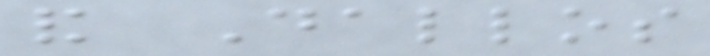and Dallos
